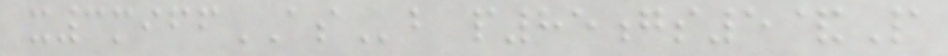x3miffASb p85gs5&P
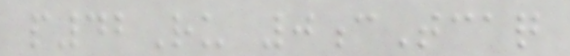p42Ru 0cTcaq
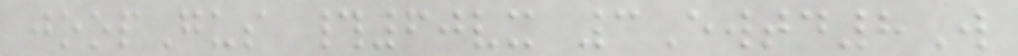joopGus #60vx 3Ewtd8W
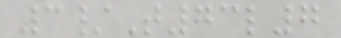3/T73l7
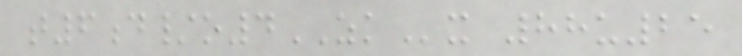t6d/o4ZKx 88u25
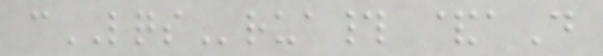cLQSrua# &aD
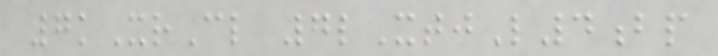7kXrCl 7lXtjL4bp
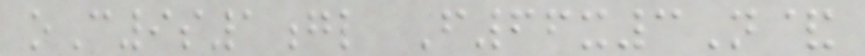oC9s1gl F66x3N&
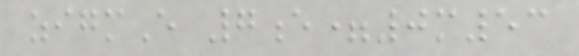zigmE 7e=0m53
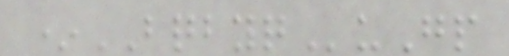*BQBYQuGp
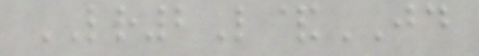LR2L&JD
